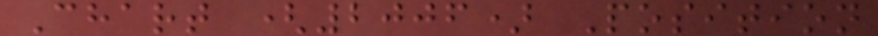Chart (2006) Position
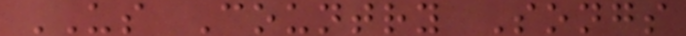US Country Songs
